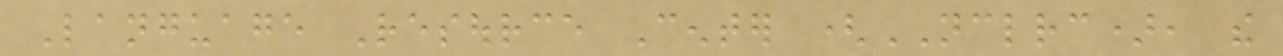Language Resource Center (NCLRC), the
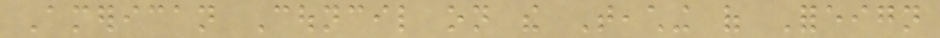American Council on the Teaching of Foreign
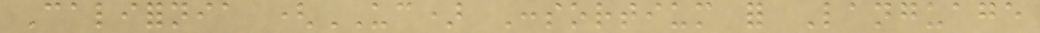California (UC) Consortium for Language
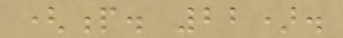(p. 22).
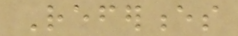References
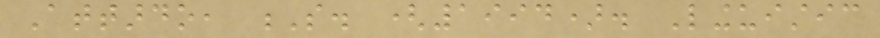Attardo, S. (1994). Linguistic
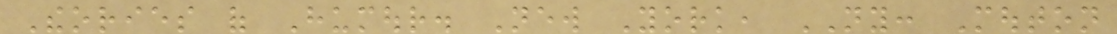Theories of Humour. New York, NY: Mouton
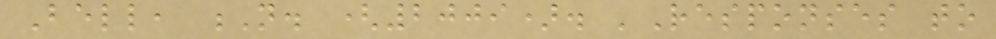Bell, N. (2009). 'Responses to
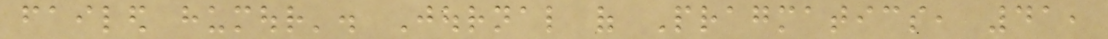failed humour'. Journal of Pragmatics, 41,
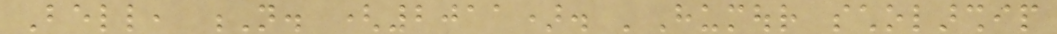Bell, N. (2011). 'Humour scholarship
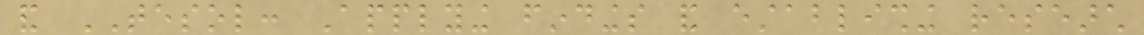and TESOL: Applying findings and establishing research
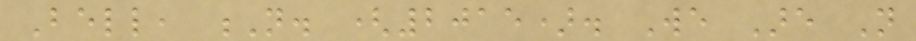Bell, N. (2015). We Are Not
